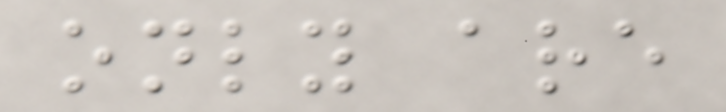only are
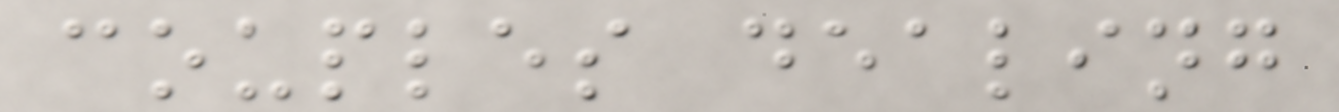couples dealing
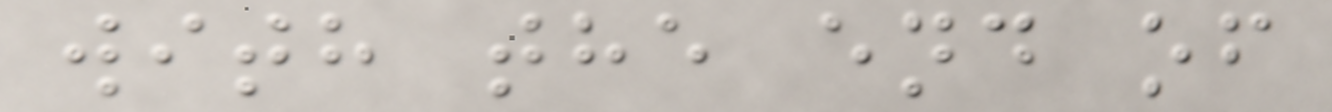with the end of
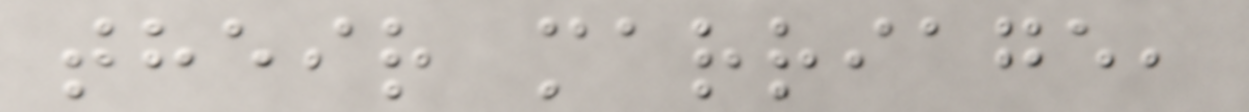their marriage,
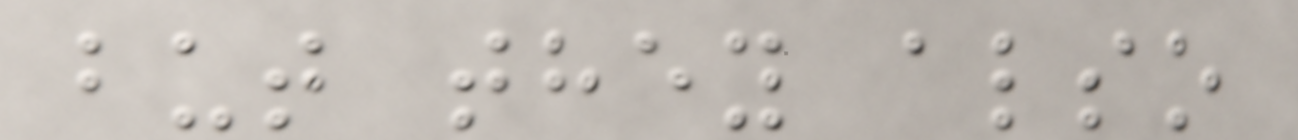but they also
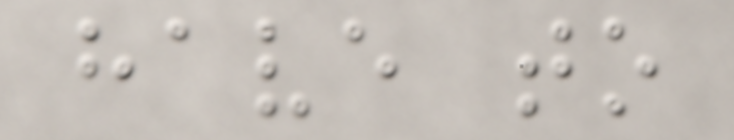have to
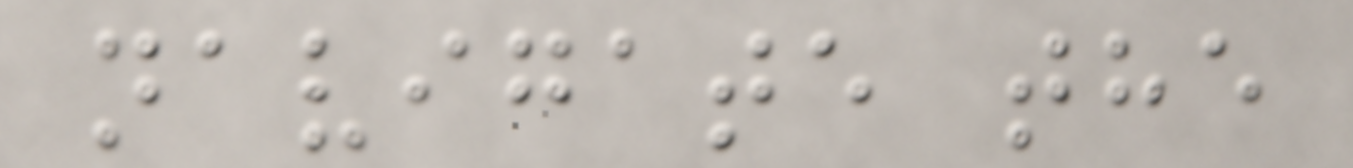navigate the
